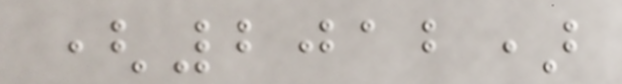(2012)
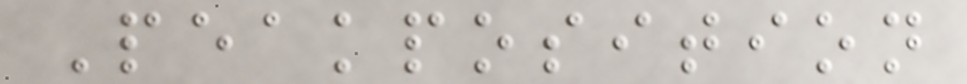Peakposition
